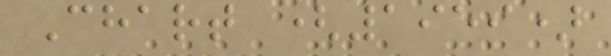Chart (1959)
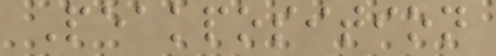Peakposition
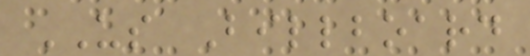US Billboard
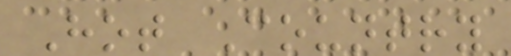Hot Country
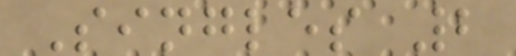Singles 2
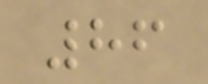86
